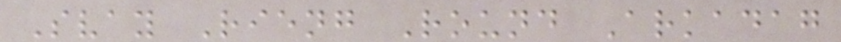Svay Rieng Round Arkadag
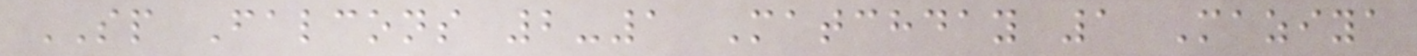SP Falcons 2-1 Matchday 1 Maziya
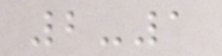2-1
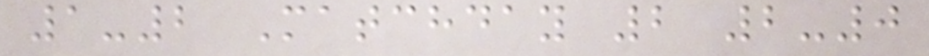1-2 Matchday 2 2-0
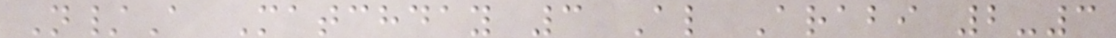N/A Matchday 3 Al Arabi 2-3
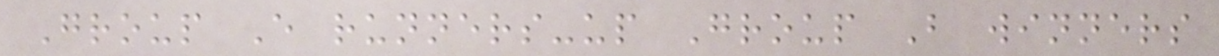Group E runners-up Group B winners
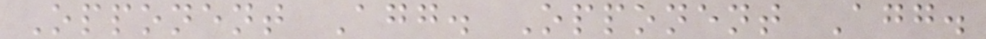Opponent Agg. Opponent Agg.
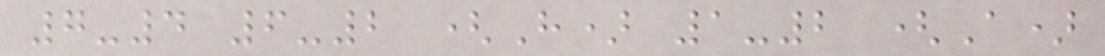7-4 6-2 (H) 1-2 (A)
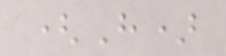(H)
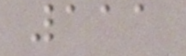111
